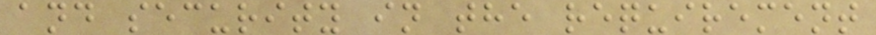and security in the requirement
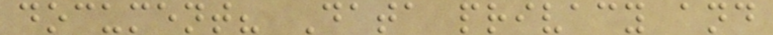document? Data privacy and
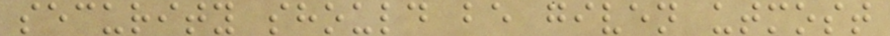security should be given utmost
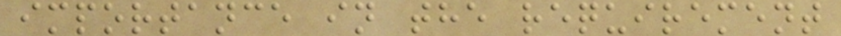importance in the requirement
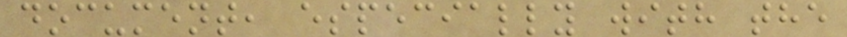document, especially with the
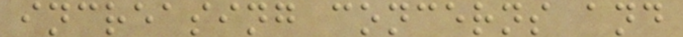increasing concerns and
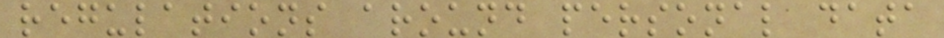regulations around personal data
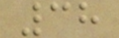38
